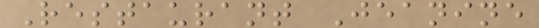Restaurant Jeanine
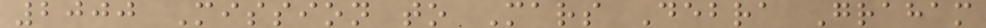2000 Mission to Mars Debra Graham
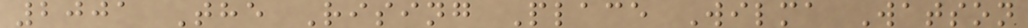2001 The Rising Place Wilma Watson
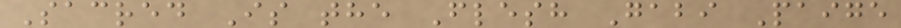Sacred Is the Flesh Gabi Paige
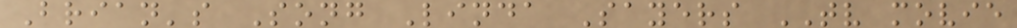Brian's Song Linda Sayers TV movie
